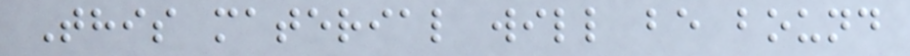This material will be bound
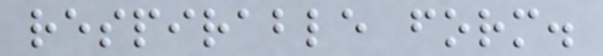respirable form.
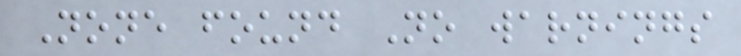None found No warnings
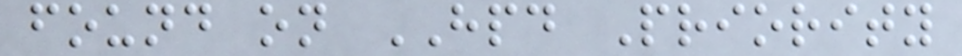found on HPD Priority
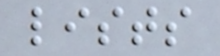lists
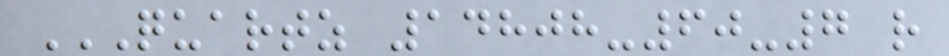QUARTZ 14808-60-7 R
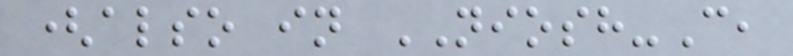(also in NIOSH-C,
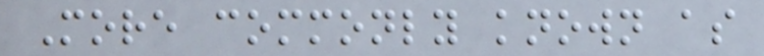More commonly known as
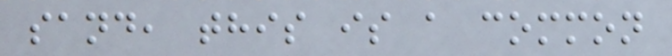sand, this is a common
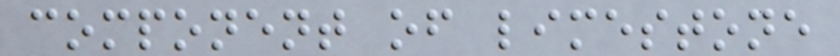component of limestone
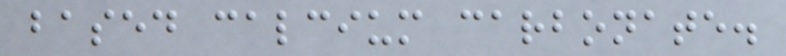based calcium carbonate.
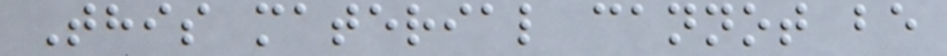This material cannot be
